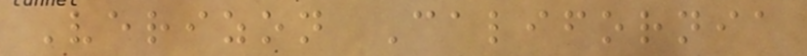Verizon California
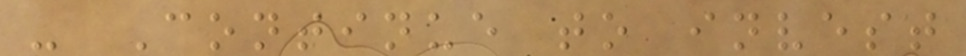- Continue to invest
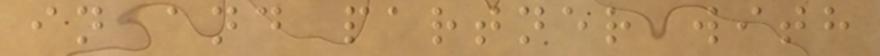in and partner with
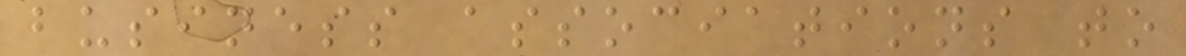business associations to
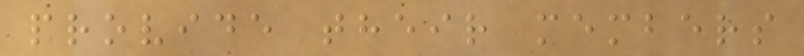provide their members
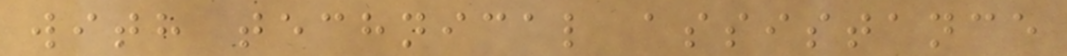with technical assistance
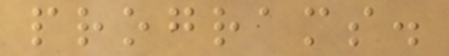programs.
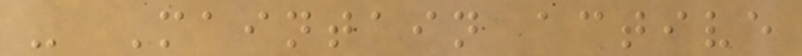- Maintain active
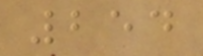254
